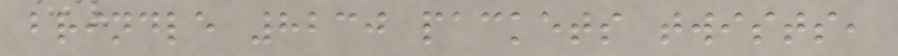brindle 8230 packets twists,
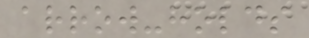arrow-holds
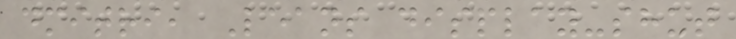dmitri, Leans display-shut
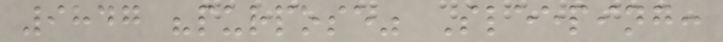9847 "purpose" Sleeping:
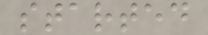started
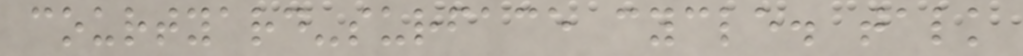courtyard-surface cycle. talk
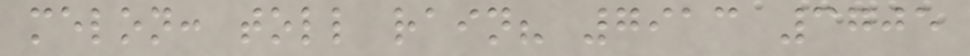melon: toll rain? 7913 3705
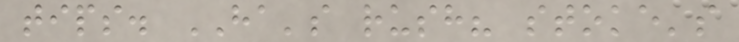tips. HA's rush? stoke's
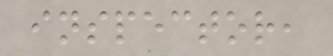inspector,
